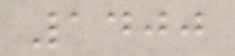1400
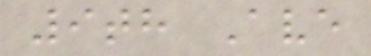9th Ave
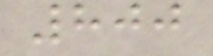800
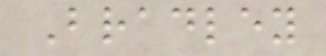Bradley
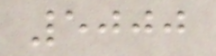5000
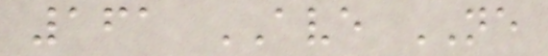161 AVE NE
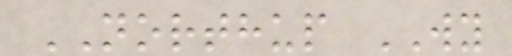NORTHUP WY
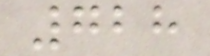728
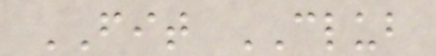FIT CLUB
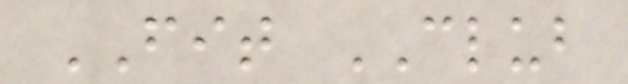FIT CLUB
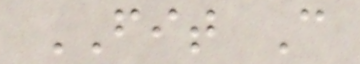FIT C
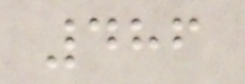486
